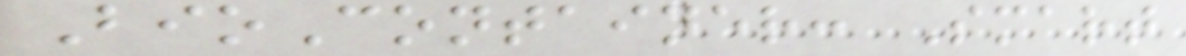BioContainer: Smart
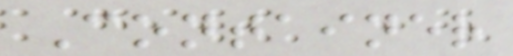Container
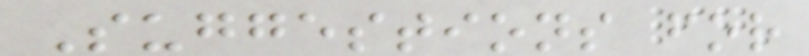Suggestions for
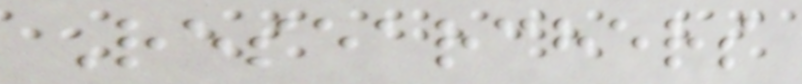Researchers
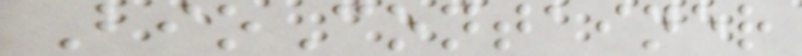BioContainer
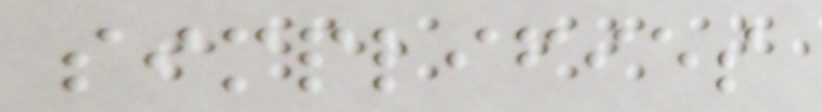simplifies
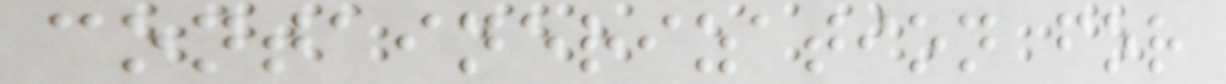containerization for
